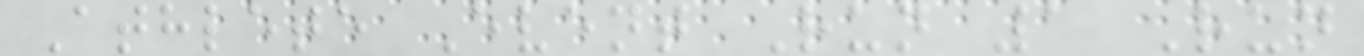Athlete Event Run 1 Run
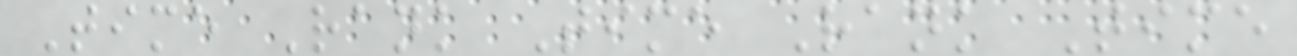Time Rank Time Rank Time
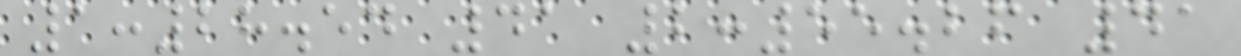1:28.54 41 2:55.26 41
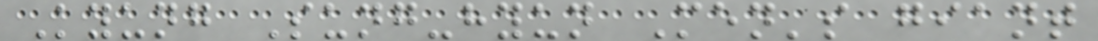Kyung Sung-hyun Men's giant
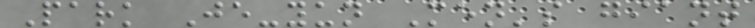Park Je-yun Men's giant
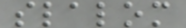slalom
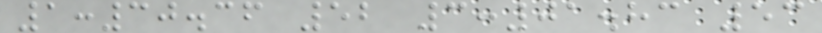1:30.36 52 3:01.83 53
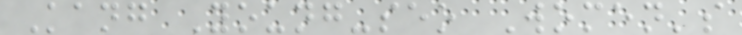Kang Young-seo Women's
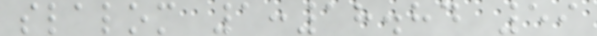slalom 1:18.84 59
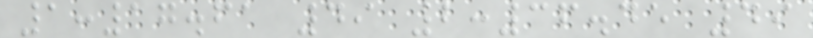1:17.61 49 2:36.45 49
